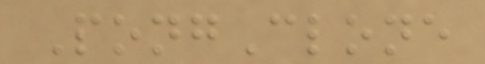PongClone
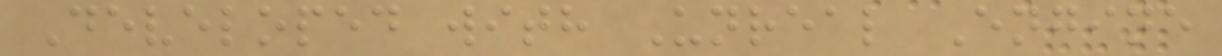Developed with Unreal Engine
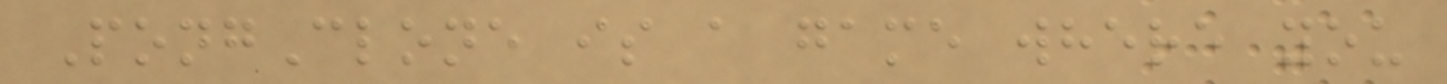PongClone is a game where you
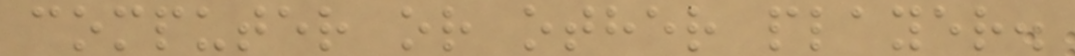computer or other player.
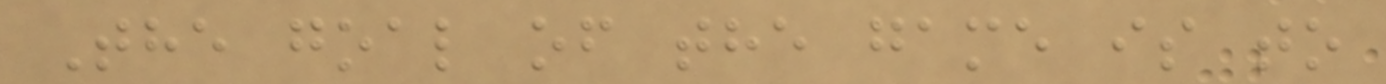The goal of the game is to
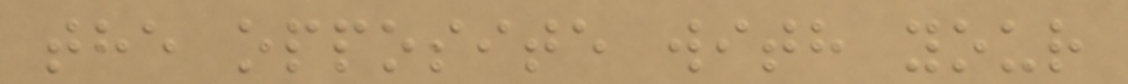the opposite with your
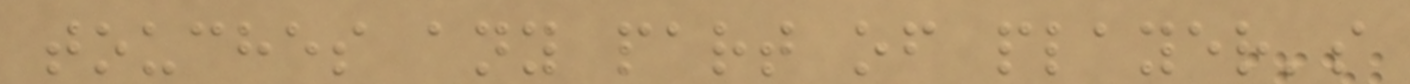touches any part of player's
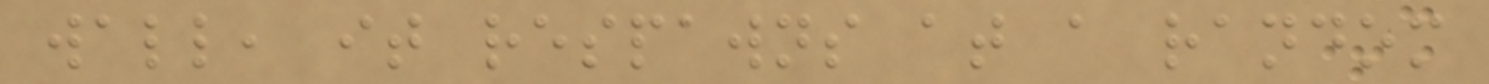wall, it respawns at a random
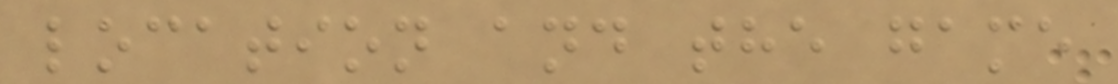location and the game
